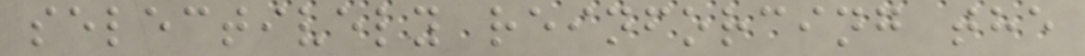selectively reinforcing the
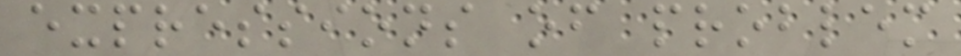expressions of problem
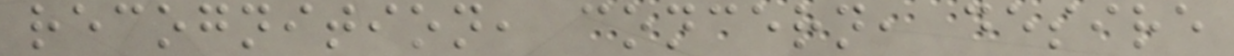recognition, concern, desire
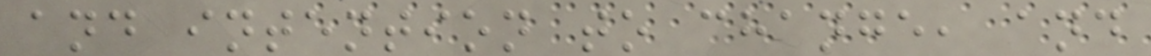and intention to change, and
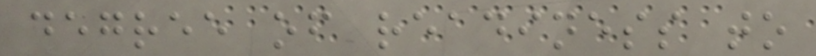degree of readiness to
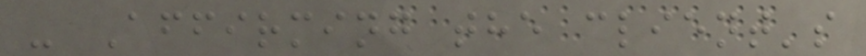- Affirming the client's
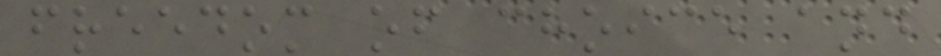freedom of choice and
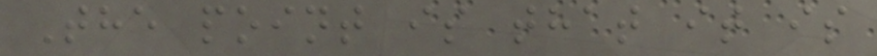The point is that it is
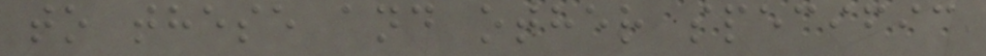to these and other specific
